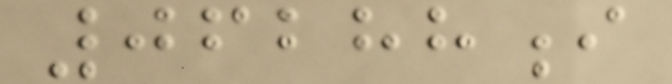06288i
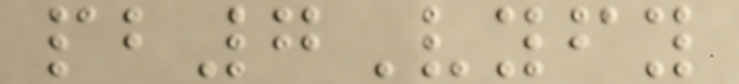pb7Vyfy
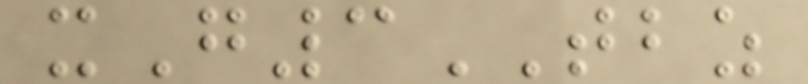xG3TBZ
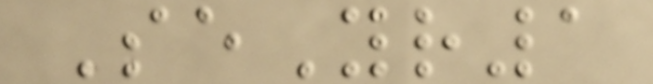SeYr1
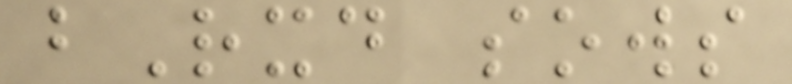bRxd sows
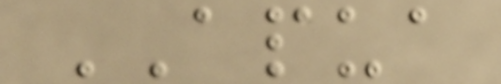APUA
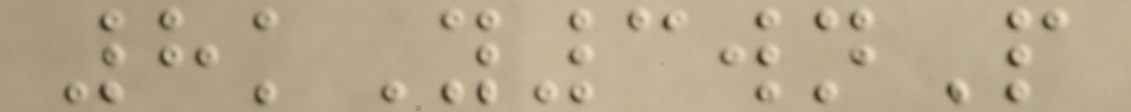8kY3wnP
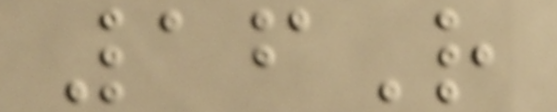16R
